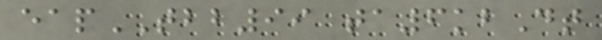eapTBB99 ta6kbDt
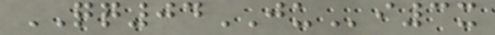QQ04JUi3x
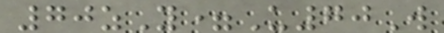70zY=U70W
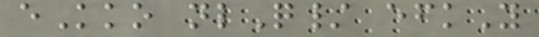eKko nlQ/ efkY
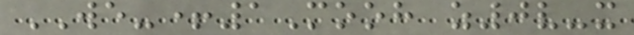WE-+1Mooh z0v-x
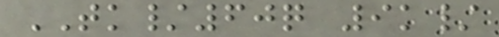TK/60q 9k/
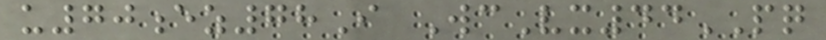u70ez78I WcVx44PQ
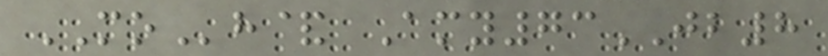MOh& Amy73JB8
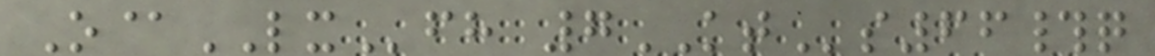O@LXfh 7KTs66#q
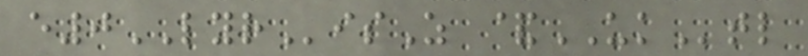e0LYRisZ &UKtl
